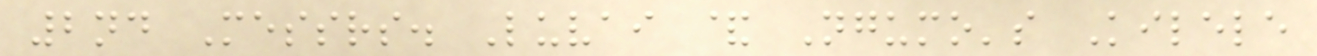2nd Messrs. Luvai & Ngumo's Kilele
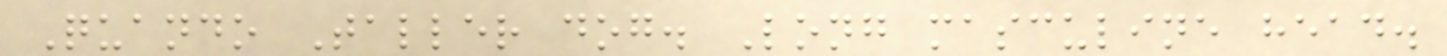Quando Taller dog. Long masculine head.
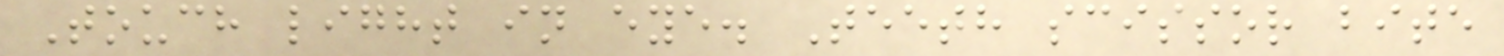Touch light in eye. Teeth scissor bite
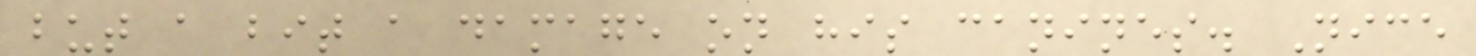but a bit a damage on his canines. Nice
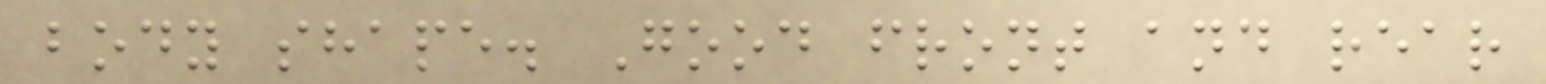body shape. Good front and rear
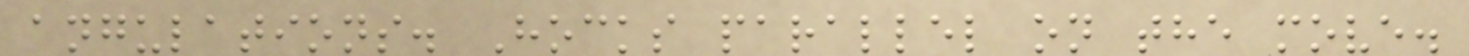angulations. Hocks parallel on the move.
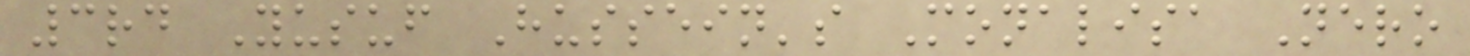3rd Yusuf Hussein's Monalisa Nero
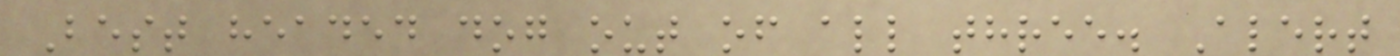Best headed dog out of all three. Alert
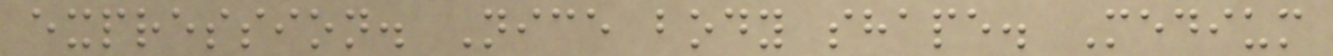expression. Nice body shape. Medium
